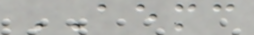AEMC
